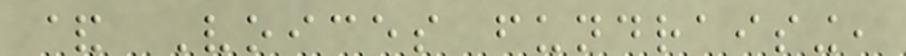& Voices fundraising,
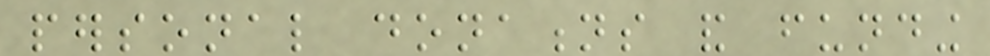personal donations and funding
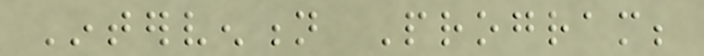Intervention Program;
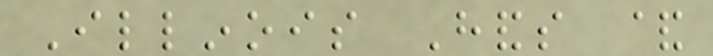Illinois Hands &
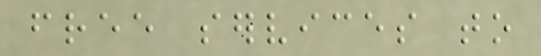free services to
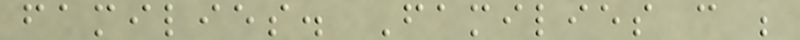families. Families can be
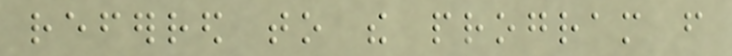referred to the program from
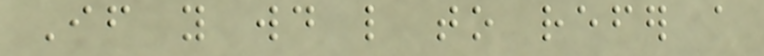If you would like to refer a
